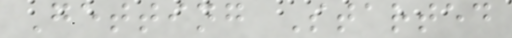Getting Started
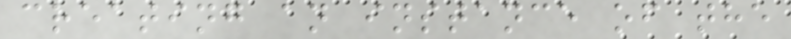creating an instance of the
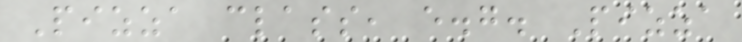Pizza class, e.g. Pizza
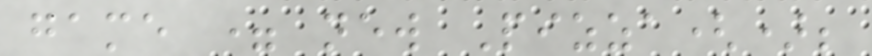game = new Pizza();
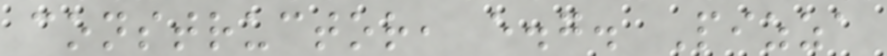constructor, e.g. Pizza
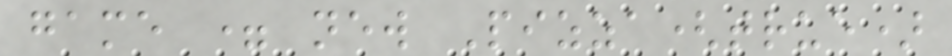game = new Pizza(true)
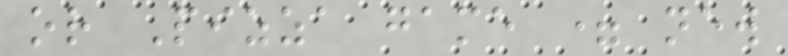or Pizza game = new
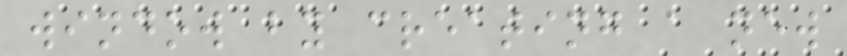window by creating a new
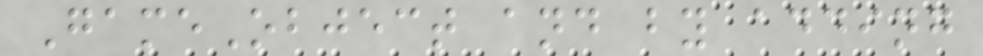GameObject and by adding
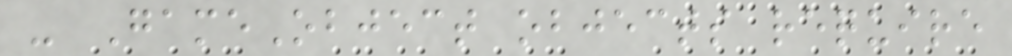- GameObject objects require
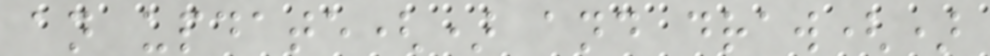an update() and draw()
